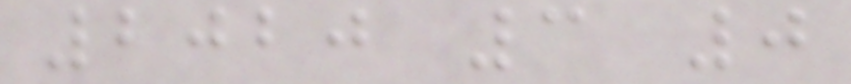2020 3 0
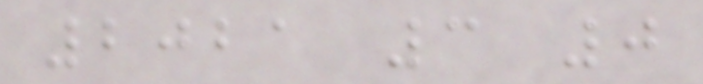2021 3 0
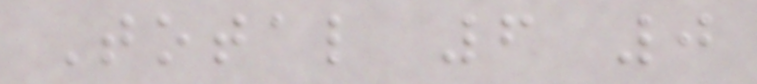Total 6 0
